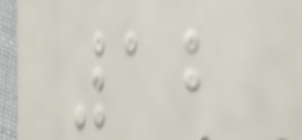12
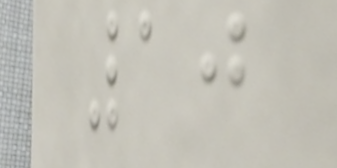10
